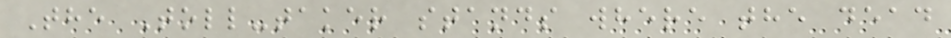The Toll-taker stands where the dead
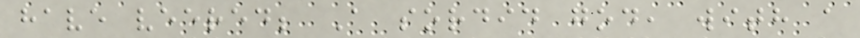have veered; A sordid god, with a
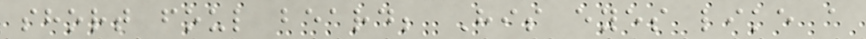short foul beard; His eyes like a
